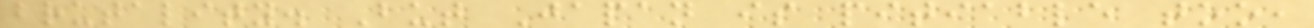brutality. But Japan is pitiable too,
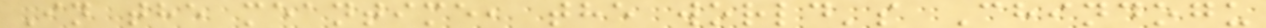In the meantime, the world's Chindogu
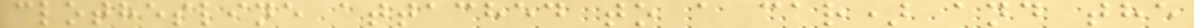clothesline attached to a car) and the
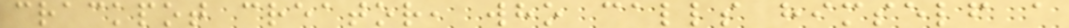crackpot creator, who calls himself a
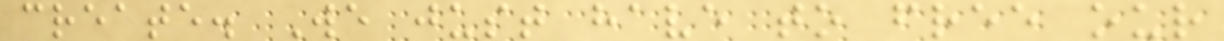create. We just have to free our
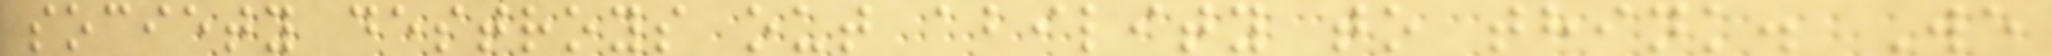society destroys out ability to think. We
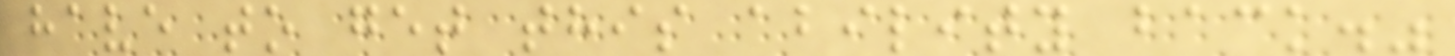have to get this ability back."
